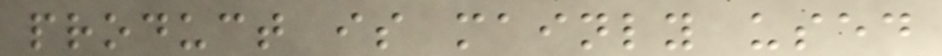product is mainly used
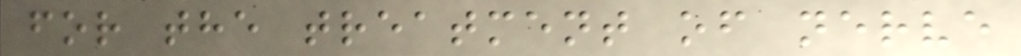for the treatment of nerve
